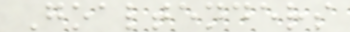Goaltenders
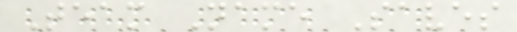Team Name Saves
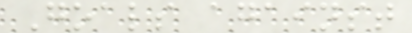Goals against
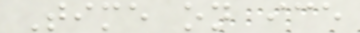Time on ice
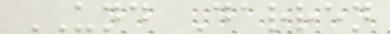UND Darren
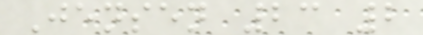Jensen 23 2
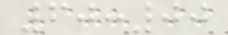60:00
